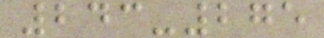243-275
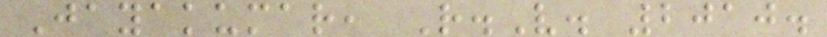Jayakumar, R.V. 2010.
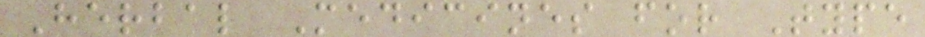Herbal Medicines for Type
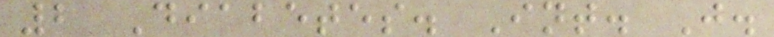2 Diabetes. Int. J.
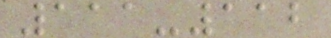111-112
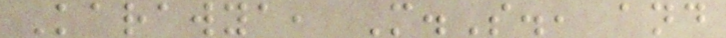Karawya, M.S., and
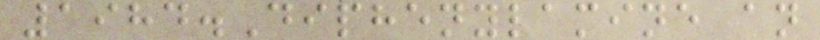1984.Diphenylamine an
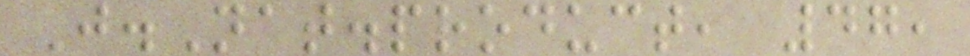J.Nat.product, 47,
